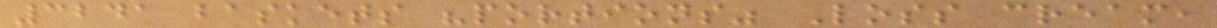3241 baskets "portions" Loss cream,
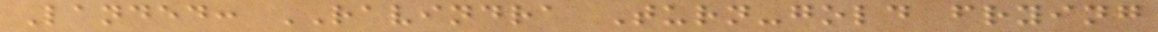Landed: RAVINDRA Turn-gold frying
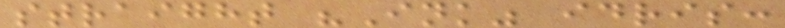straight "Ink" idris:
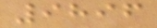9896
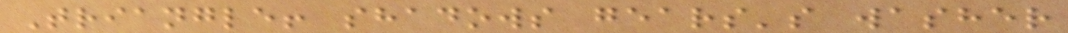Triangle! shadows gears's washer
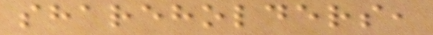shareholders,
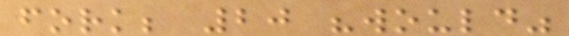fork; 20 "would"
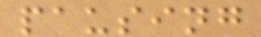pausing
